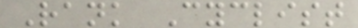Rank Cyclist
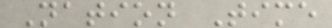Nation Time
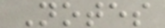Notes
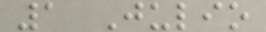1 Julio
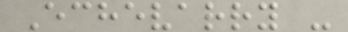Echevarry -
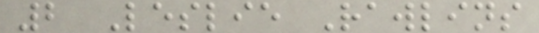2 Leslie Rawlins
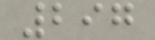297
